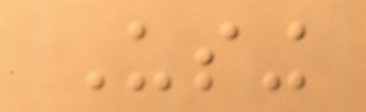Using
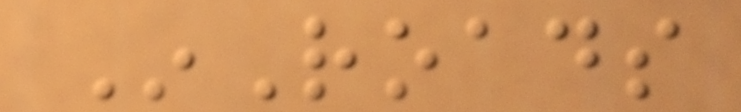InRoads
